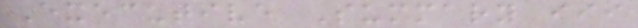Executive Summary iii
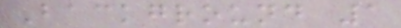Background 1
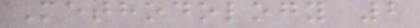Methodology 2
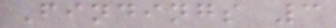Findings 3
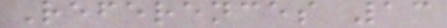References 13
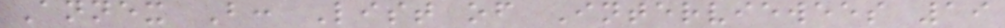Annex B: List of Interviewees 19
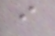i
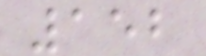152
